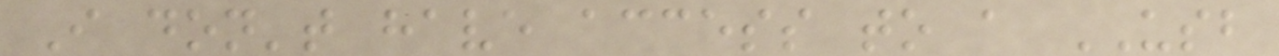I don't have access to a USB
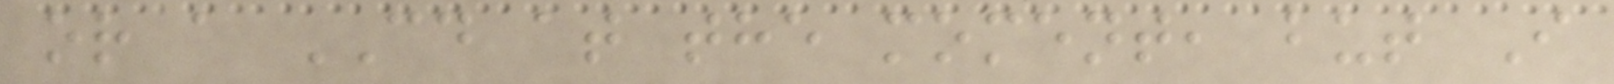or a CD at the moment, but I
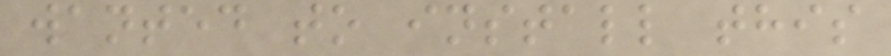wanted to install this
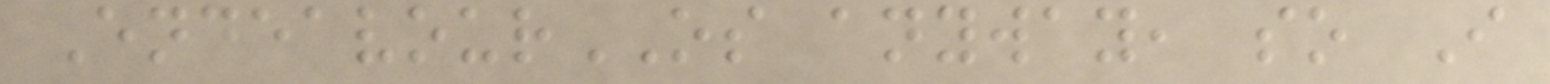EndeavourOS anyway, so I
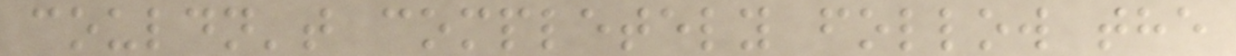couldn't completely follow the
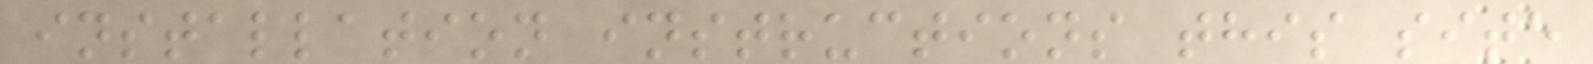installation instructions this site
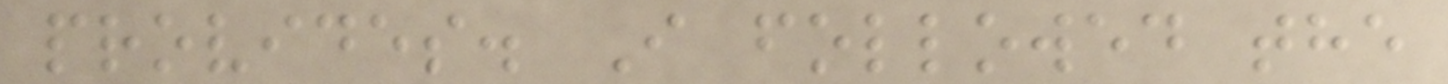provides. I followed the
